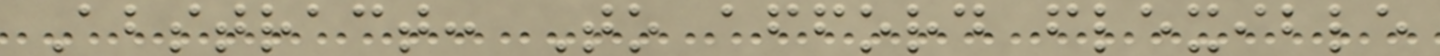Abstract: To afford flexible
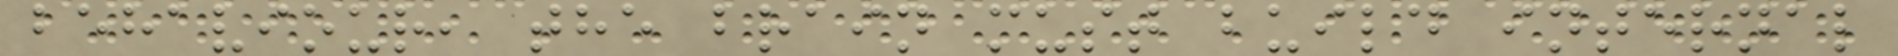behaviour, the brain must build internal
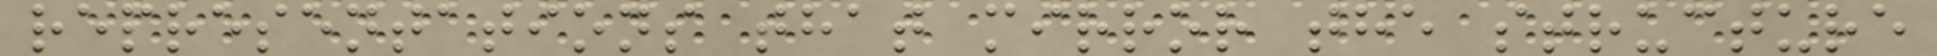representations that mirror the structure
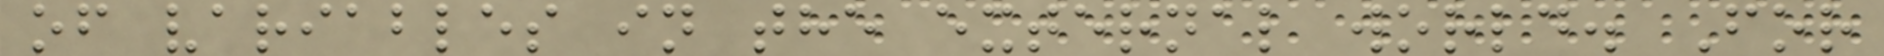of variables in the external world. For
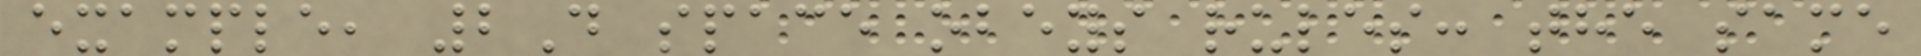example, 2D space obeys rules: the same
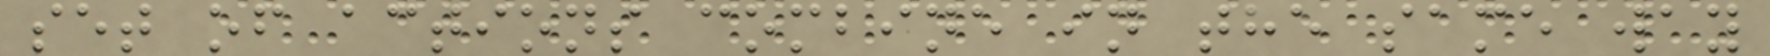set of actions combine in the same way
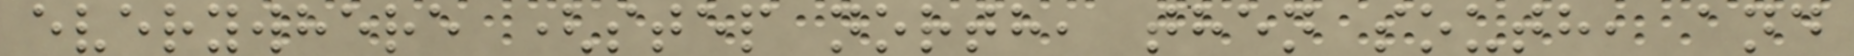everywhere (step north, then south, and
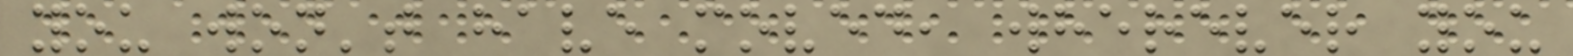you won't have moved, wherever you
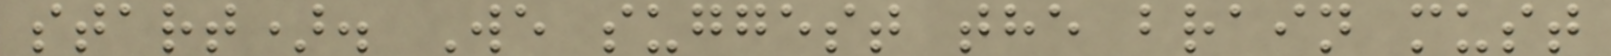start). We suggest the brain must
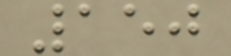150
